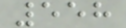558
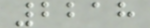2218
